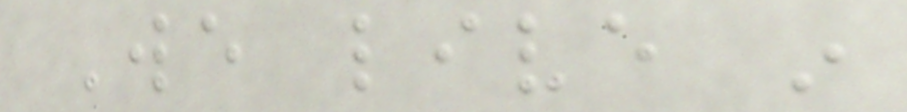We live in
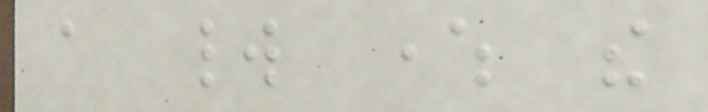a world where the
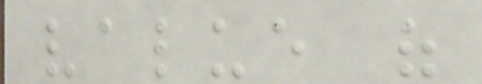value of
